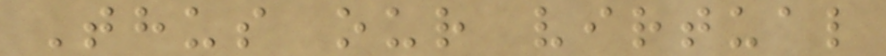Thus our virtual
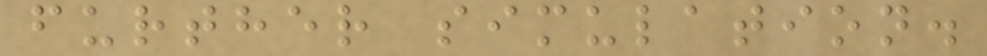further simulation.
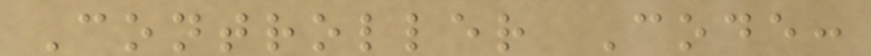Controller Code:
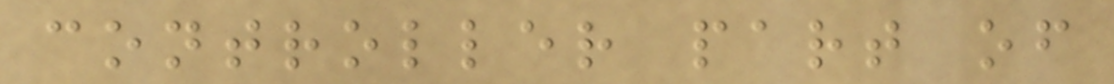controller part of
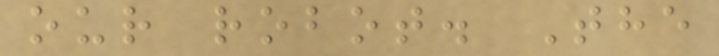our robot. The
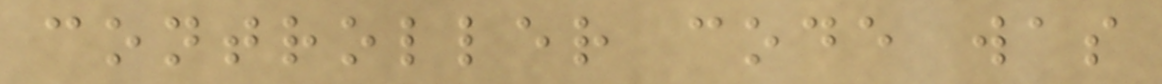controller code was
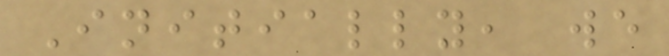Initially, we
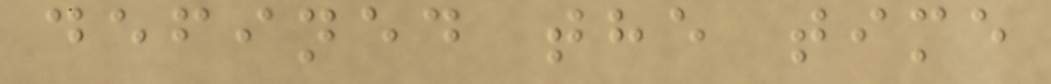defined the time
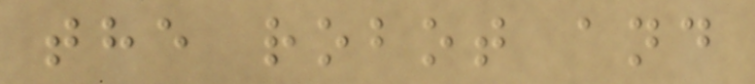the robot and
